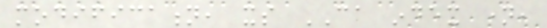modification, its CA index name,
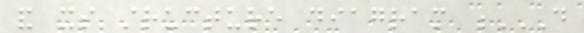and its structure diagram D
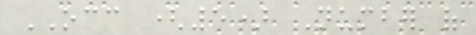OCC (5) Number of
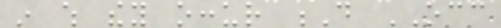in which they occur D OCC
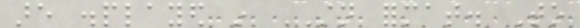are displayed in STN format. To
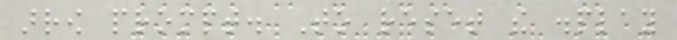arrow prompt. To reset the display
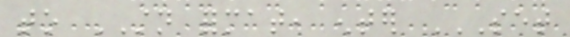to STN format, enter SET
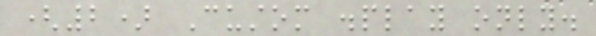(2) Custom display only.
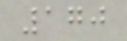170
